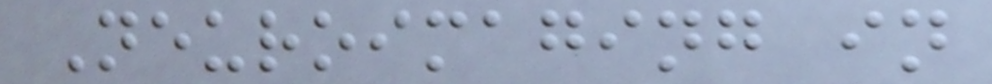Neuroimaging in
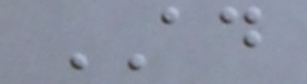AD
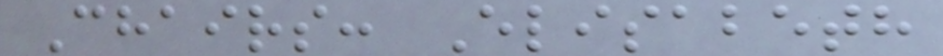Chairs: Elisabeth
